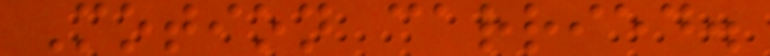Motion carried.
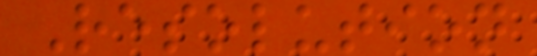Resolution
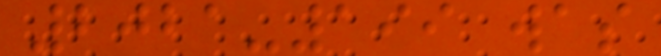2021-199 was
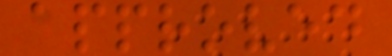approved
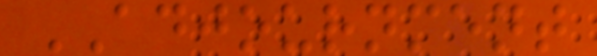ADJOURNMENT
